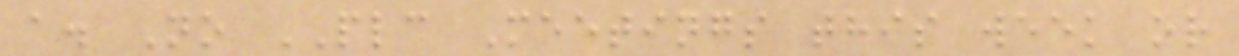a. No PLC Meetings this week or
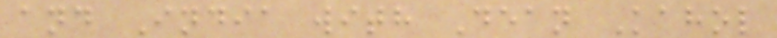and India with Dean Kahol
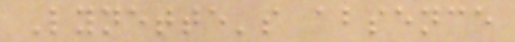Lynette's absence
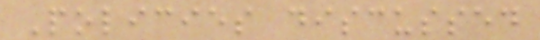Policies discussed
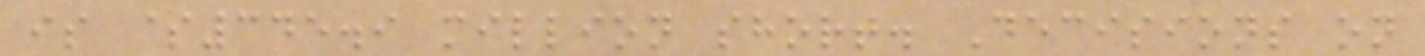is $345.9 million short. Decisions on
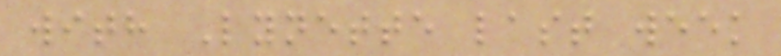with Lynette last week
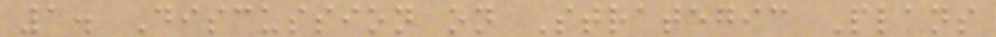1. Discussion on Strategic Plans
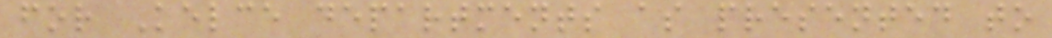for Kelce departments as presented to
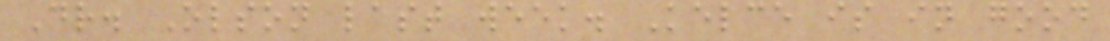Dr. Olson last week. Kelce is in good
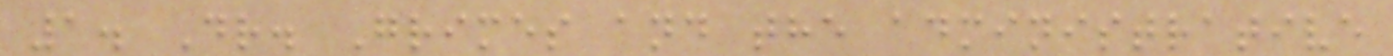1. Dr. Grimes and the administrative
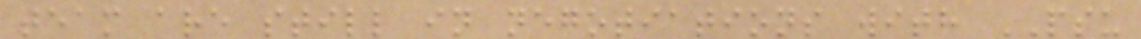team are still in negotiations with PSU
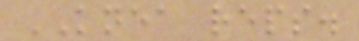KNEA reps.
